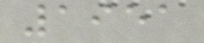1951
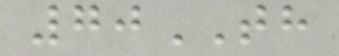70TH
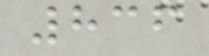836
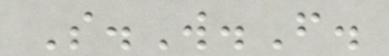S.W.F.
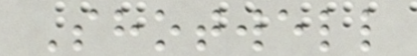Shotwell
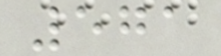571
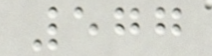577
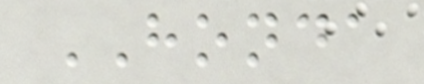HONDA
